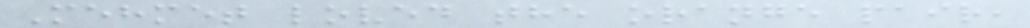Mehmet loved the orange pair,
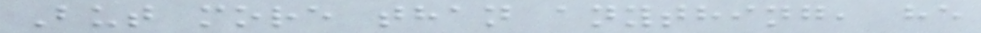But more than anything, he
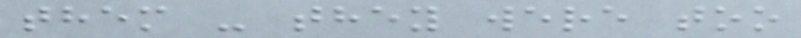them - they were too
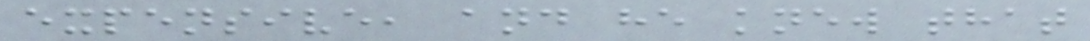expensive, and he knew that
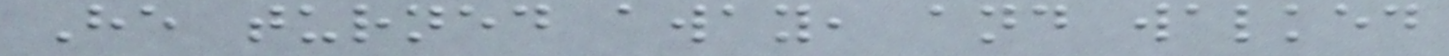He turned away, and walked
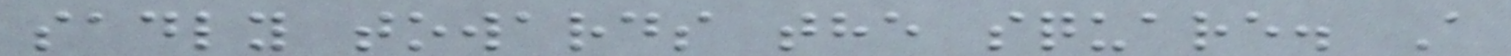sadly towards the square. A
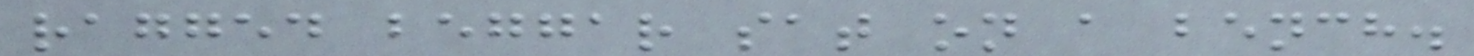ragged beggar sat on a bench.
